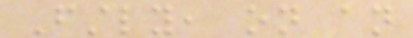Firstly, on an
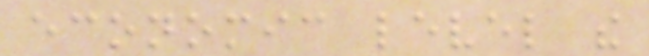economic level the
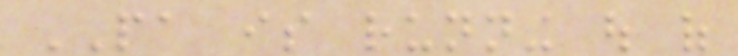PA is running out of
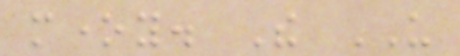money. The US
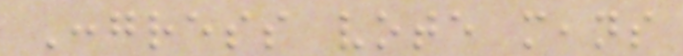Congress vote means
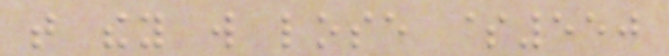that they will lose $550
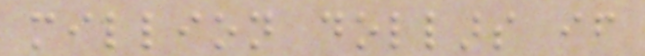million dollars if
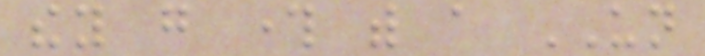they go through with a UN
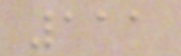111
